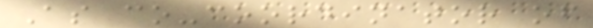As co-coordinator of
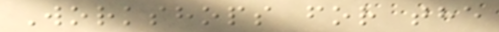Workshops for the
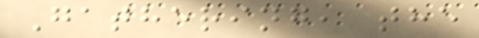Gathering, the
